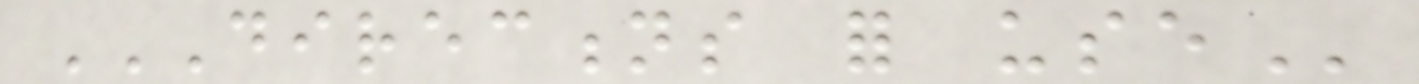DIRECTIONS FOR USE
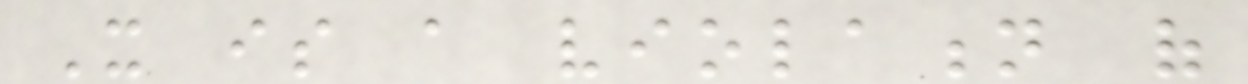It is a violation of
